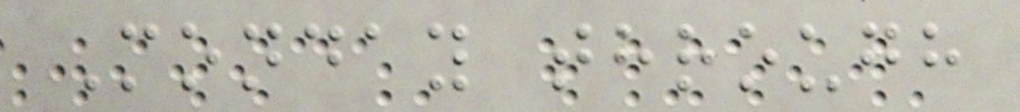Monday through
